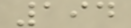194
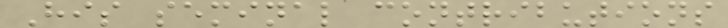His seminal contributions
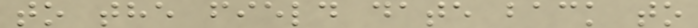to the field date back to
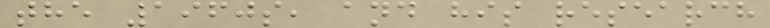the 1960s, and his research
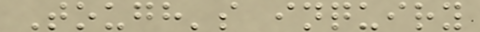Tough's inquiry
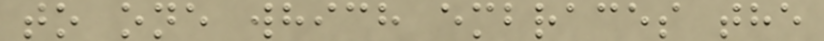to one which embraces the
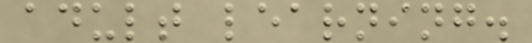adult learning.
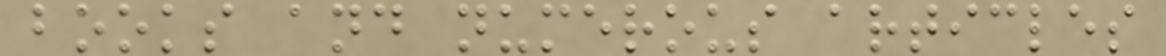books and numerous articles
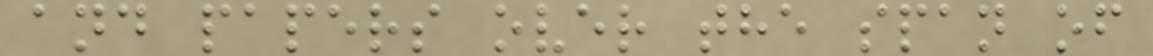and papers over the span of
